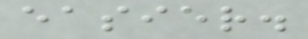easier.
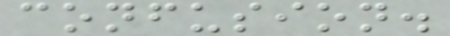confusion.
